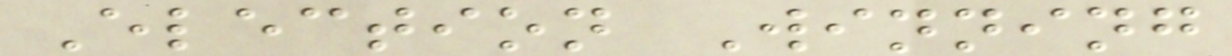Election Winning
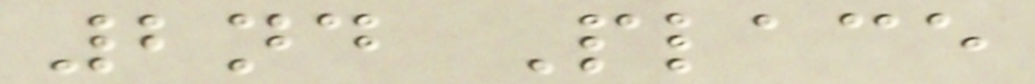2nd Place
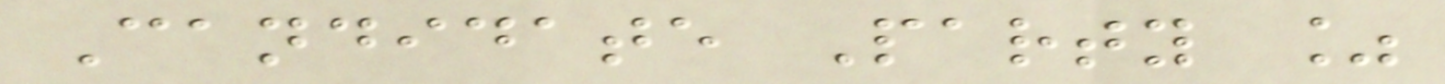Candidate Party %
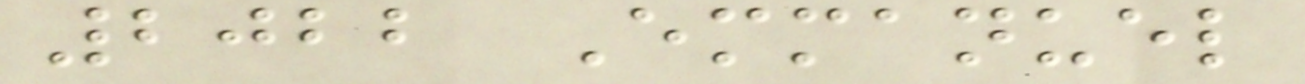2022 Emmanuel
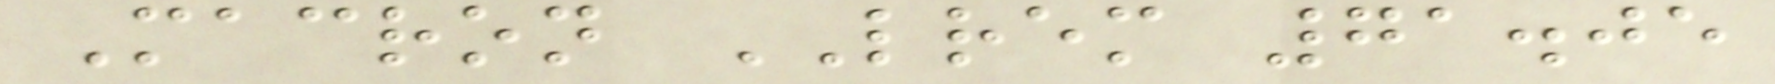Macron LREM 71.05
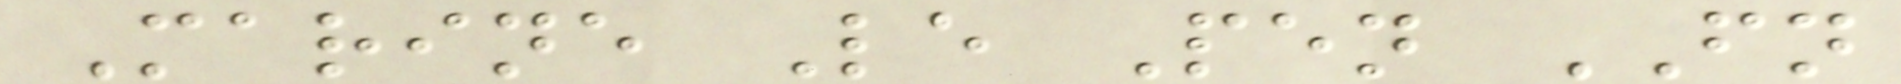Marine Le Pen FN
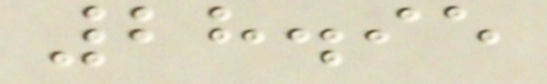28.95
